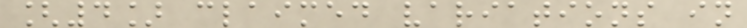[4] claimed variations in
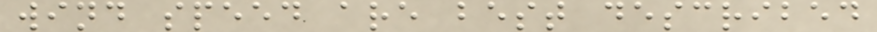wind speed are best described
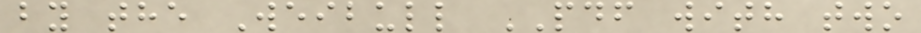by the Weibull PDF with two
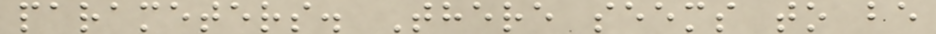parameters. There seems to be
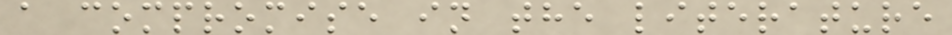a compromise in the literature
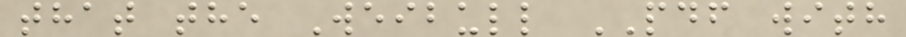that the Weibull PDF with
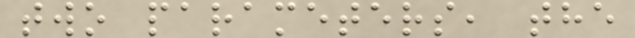two parameters, the
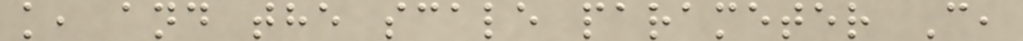k, and the scale parameter C,
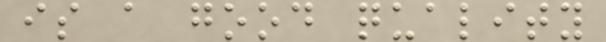is a good quality
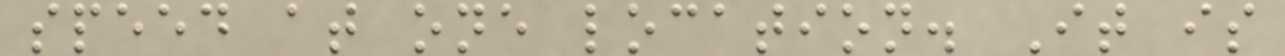speed at one location. It is
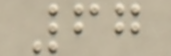67
